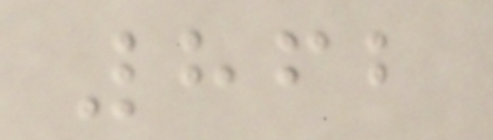862
